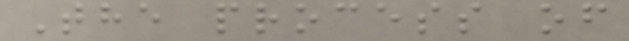The process of
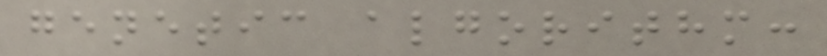genetic algorithm:
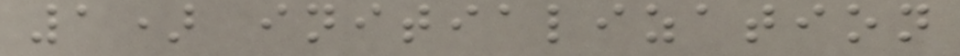1) initialization
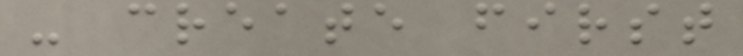- create first
